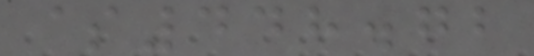$448.72
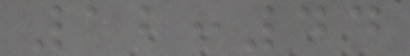12:44
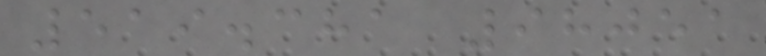519.381 98051
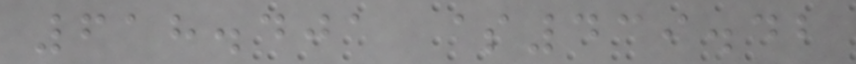618.401 $439.42
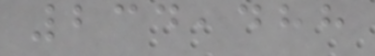234,488
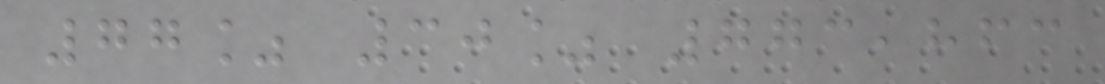77% 30% 773,863
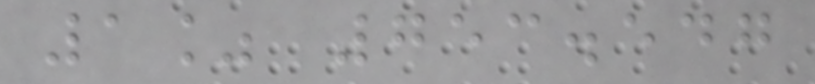1% 753.547
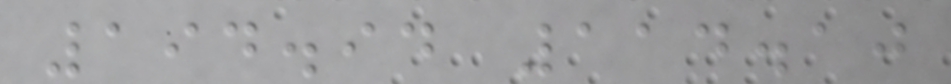194.94 114.10
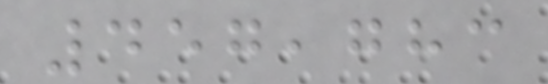457,783
